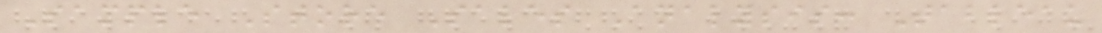Sample Store Sales Analysis: Tableau
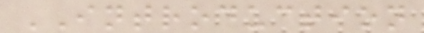INTRODUCTION
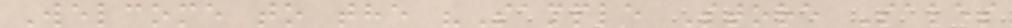Welcome to the "Sample Store Sales
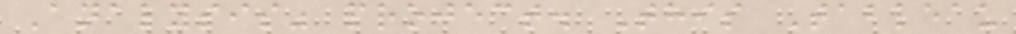Analysis" project. This Tableau
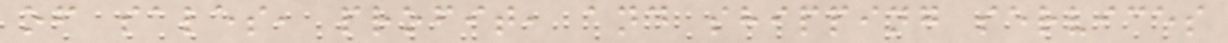of sales, profit, and shipping services
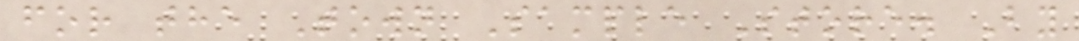for the Town Sample Store. By
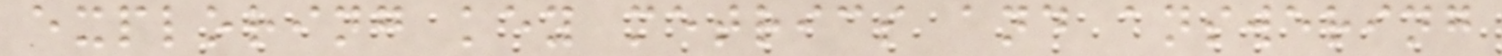exploring key metrics and answering
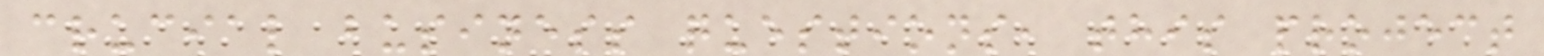crucial business questions, this project
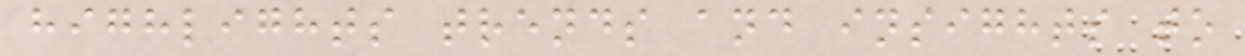highlights trends and insights to
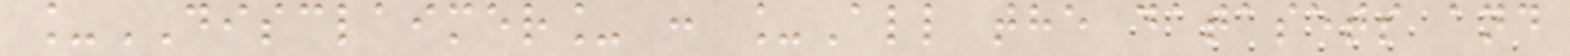_DISCLAIMER_ : _All the datasets and
